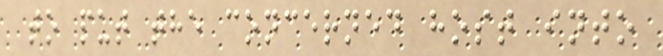to put the concerned host into
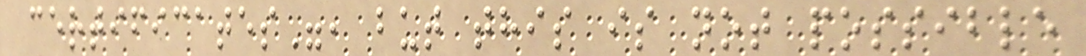certificates", but this is not possible
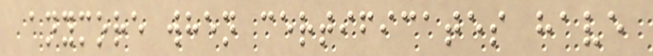anymore when certificates have
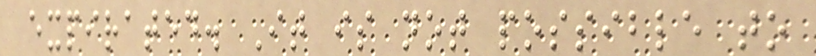expirated. It is not possible to
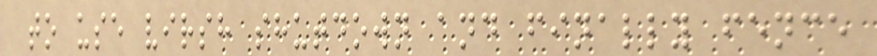to use virsh shutdown and finally fence
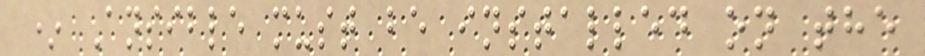* Ansible must be installed on the
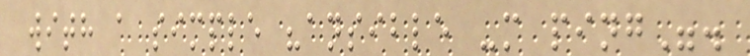with a simple "ansible -m ping".
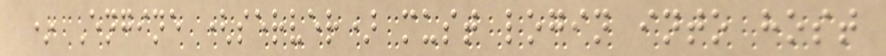* Engine (server) must login into host
